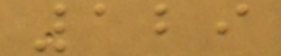129
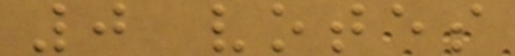0 votes
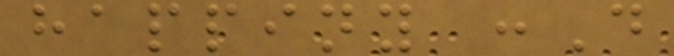happiny :D
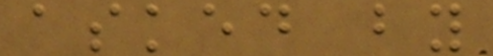asked by
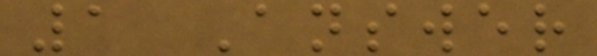1 Answer
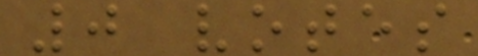0 votes
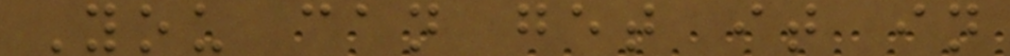You can get it in
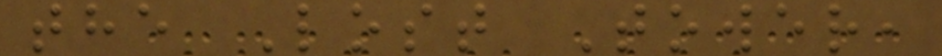the Lost Tower,
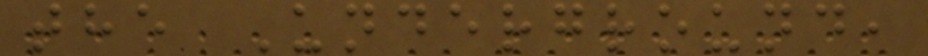the Underground,
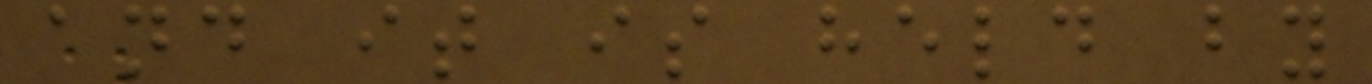and it is held by
